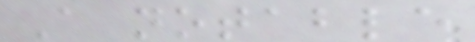A notable
